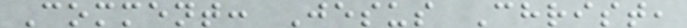Comment: Jesus Christ,
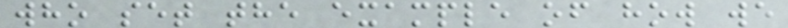who set the example of how we
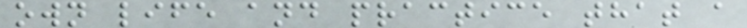own life and practice that a
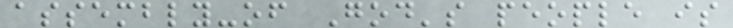assembly-of God's people is
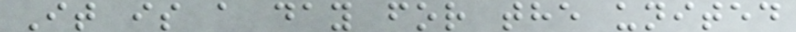It is a day for the united
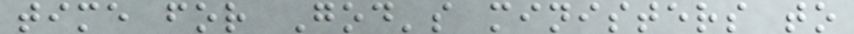time for God's ministers to
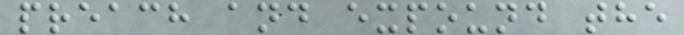preach and expound the
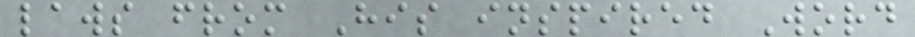laws from His inspired Word
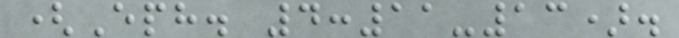(Eph. 4:11-13).
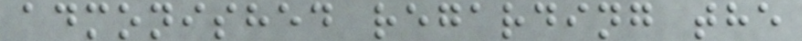admonished regarding the
